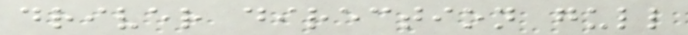driver direction gull
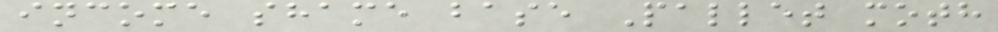income shame base Pallet moth
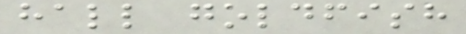hall goldfish
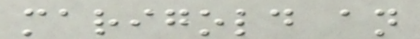marigold an
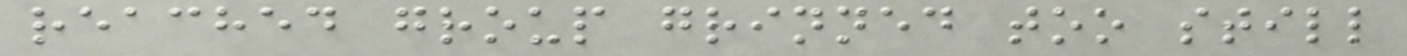reached group grinned too still
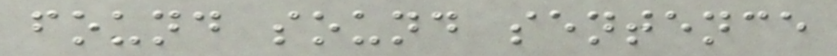found sound sentence
